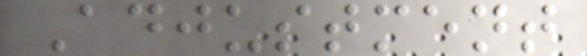Adjustment
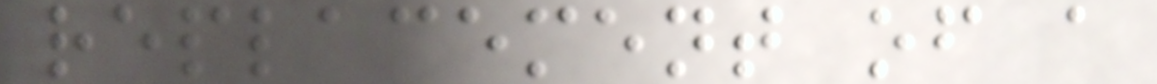replacement of a
